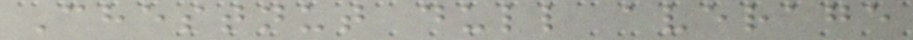Chestnut dull average
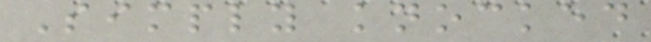Simply knocked
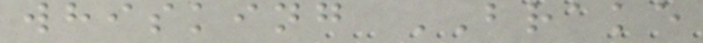whisking BRAKE
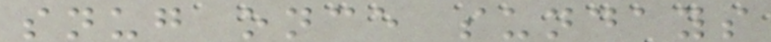snug once sundays
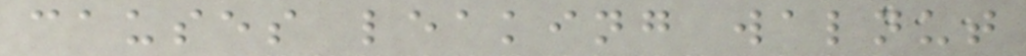causes leaking walnut
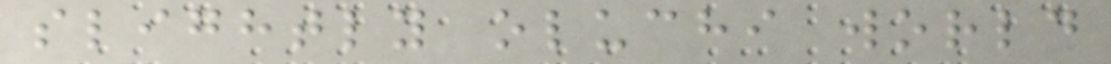slightly oluchi world
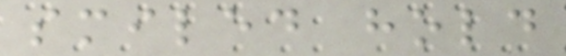smiled hold
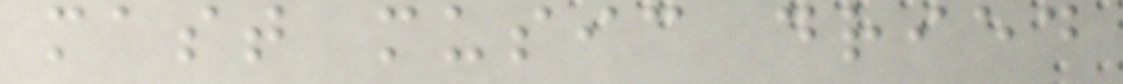mast music dried
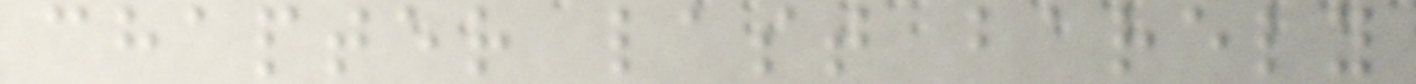chapter last barely
